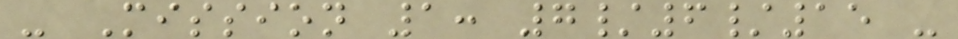- Mission 1: 7/6/15 -
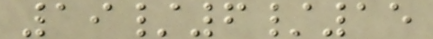19/6/15
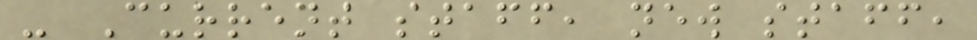- Current staff, new staff,
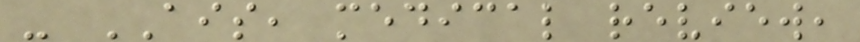- AIS, medical review,
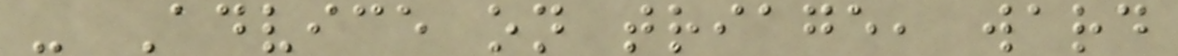- Advice on triage, ward
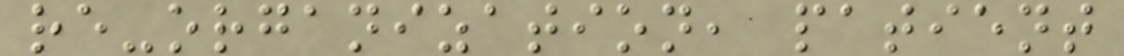re-organization, patient
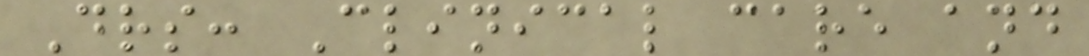Drs: Clinical care and
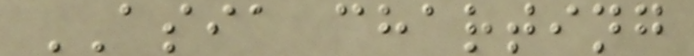ASIA charting
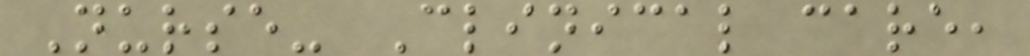Nurse- Clinical care,
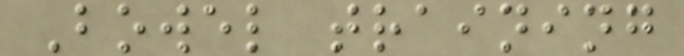Bowel training
